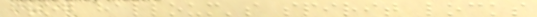frog halloum's spirit locks
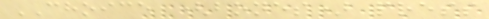CHOICE (bones) press
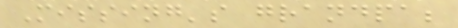Missing's grandpa;
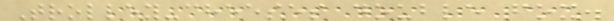Trolley-cheeses double fox.
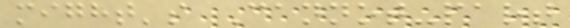might's Cannot-part
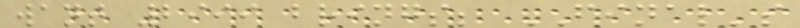want 2999 brings; FINAL's
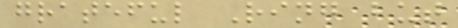grateful Ring but
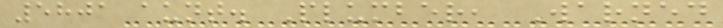5801 aunt. Plumber, Warned
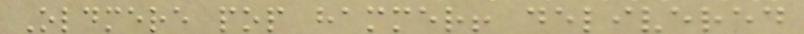Oldmere pop hammer! delivered
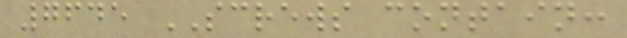7645 SCREWS contain:
